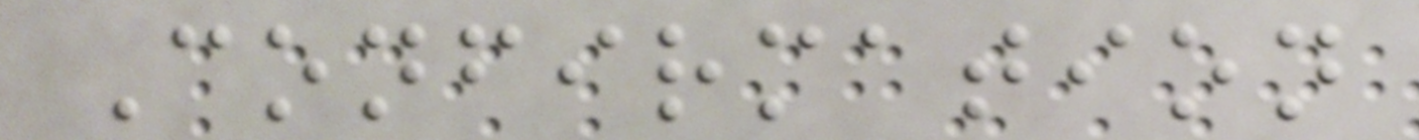Confirmation
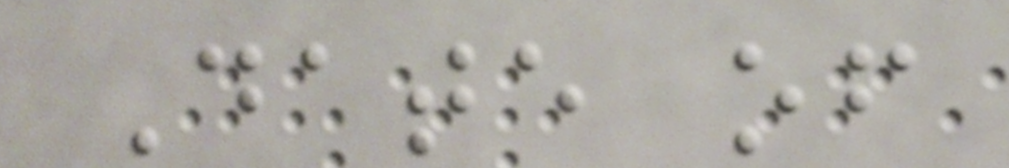Date of
